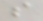s
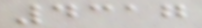4317
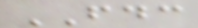FDC
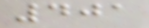401
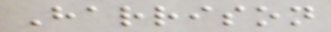Harrison
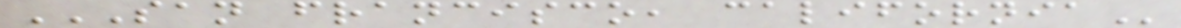SAN FRANCISCO, CALIFORNIA
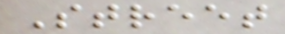Street
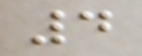4
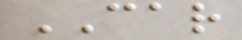CAR
